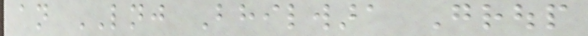an LNJ Bhilwara Group
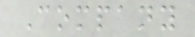Company
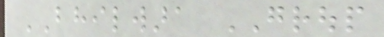BHILWARA GROUP
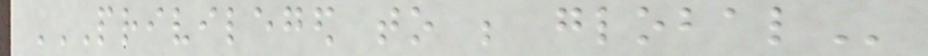PRIVILEGED TO BE GLOBAL
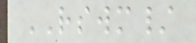RSWM/
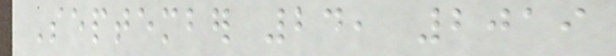September 24, 2019
